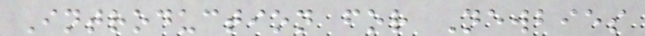Introduction for Newbies
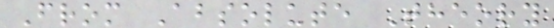From Absolute Theory
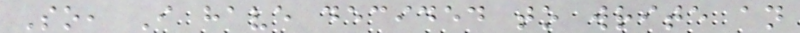So, I have decided to write an
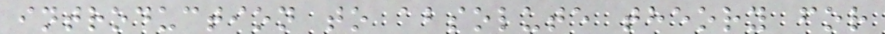introduction to absolute theory for
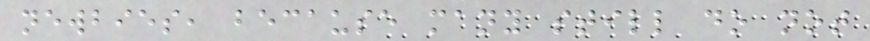newbies, because many still do not
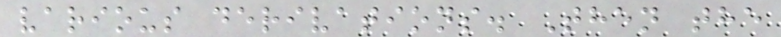various derivations. Then the
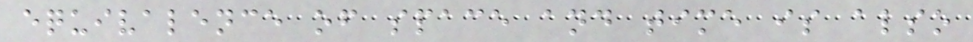equivalence of space and time is also
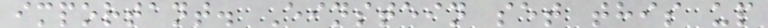important. Einstein set this up
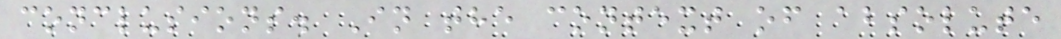conclusions. In the context of absolute
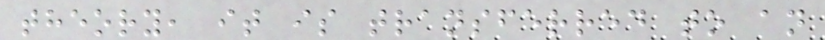theory, it is transferred to an
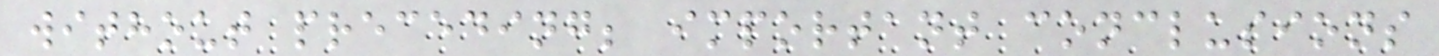without preceding; important conclusions
